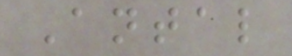Antal
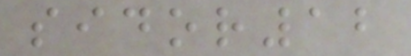sidor12
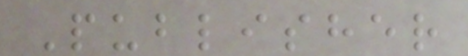Publisher
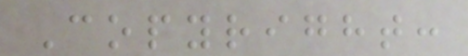Copyright:
